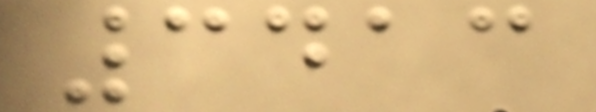3413
